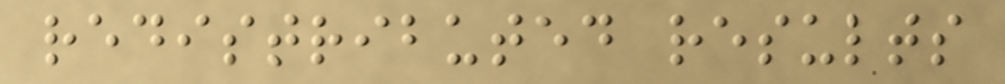redistributed results
